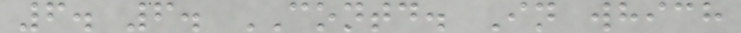6. 6. CONTD. In which
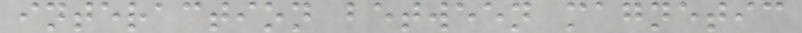interaction between magnetic
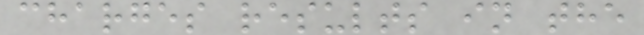charges results in the
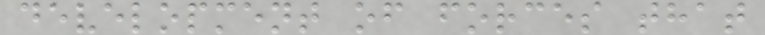development of forces that
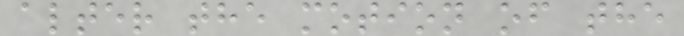alter the motion of the
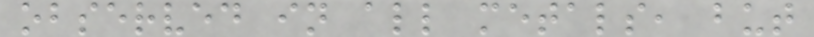observed in all metals, but
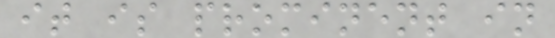it is prominent in
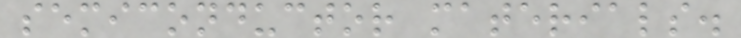semiconductor materials.
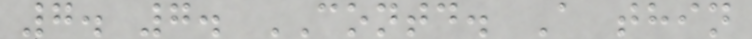7. 7. CONTD. A thin
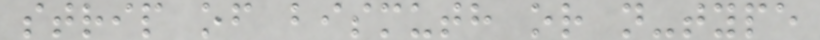strip of bismuth or n-type
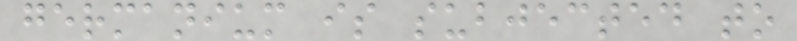germanium is subjected to
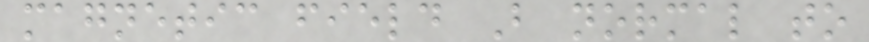magnetic field B normal to
